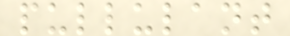pullulant
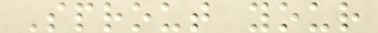Sprout your
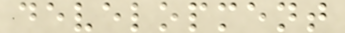development
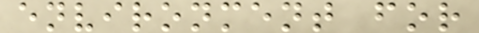environment for
